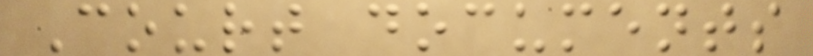Court documents
